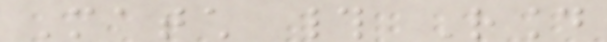Match # Round
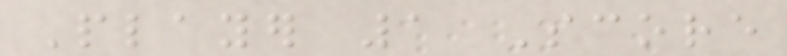Player 1 Score
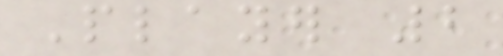Player 2
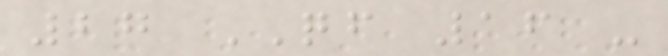27 QF 16 -
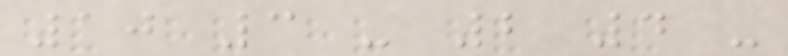10 3 - 2 4 -
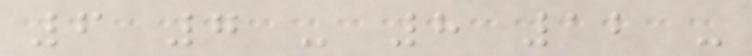6 7 - 8 12 -
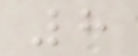8
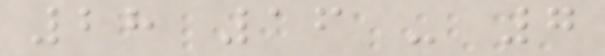28 16 - 7
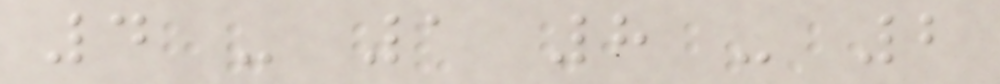4 - 1 8 - 2
